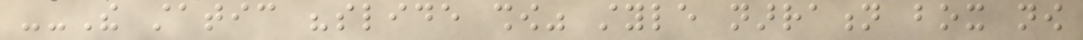--The static "slide show" style narration box now
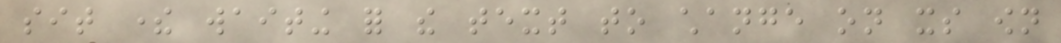sit there waiting for the text to change on its own
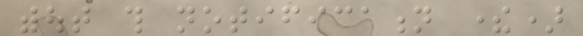without this notification there)
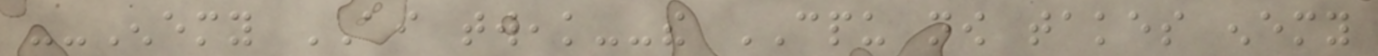--Enemy AI tweak--the CPU now takes enemy
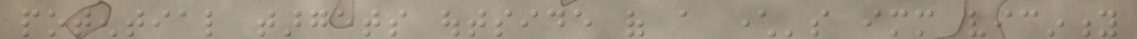potential targets outside of a character's immediate vicinity
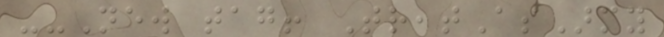--New tag! TreatAsArmy
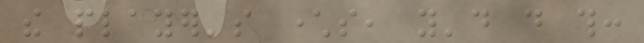the player's characters, you'd do this:
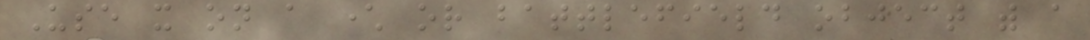Use it on a character or battlefield object with a
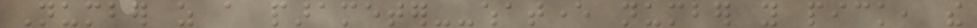Number as a parameter--whatever number you pick, the
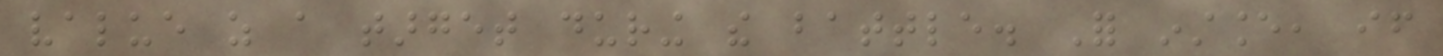value as a target during the battle. For instance, if
